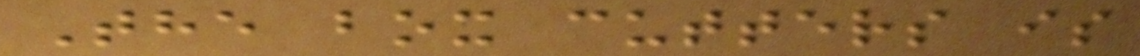The box cutters is
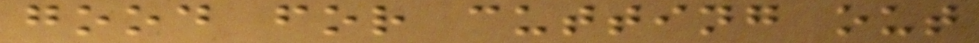good for cutting out
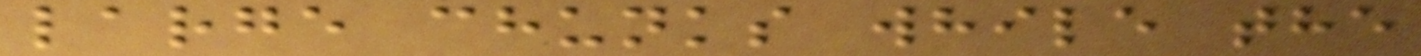large chunks while the
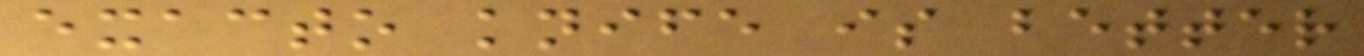exacto knife is better
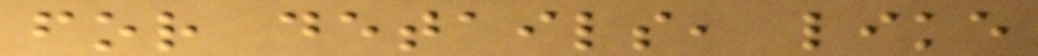for details, like
